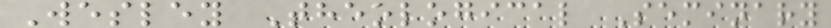Wesley Theological Seminary
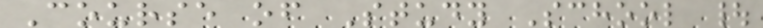Course of Study School |
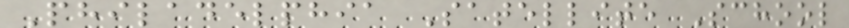Philadelphia Satellite School
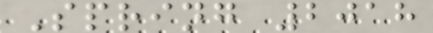Spring 2018
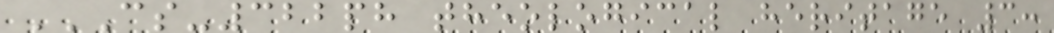CS-322PH THEOLOGICAL HERITAGE 3:
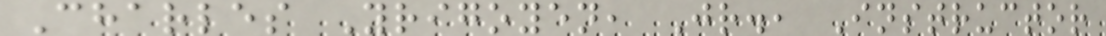Charles Yrigoyen, Jr., Instructor
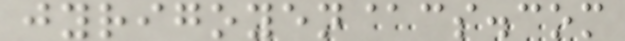jyrigoyen@cs.com
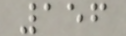156
